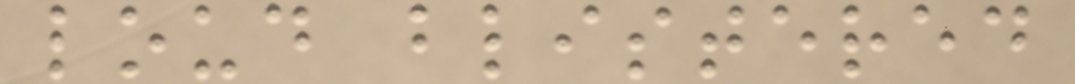loud blistered
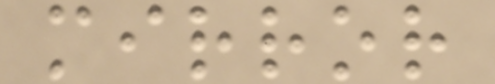mirror
